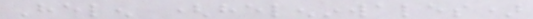Helen (heleninwales)
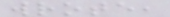wrote,
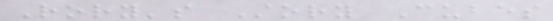Rory's Story Cubes
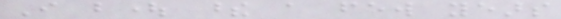I bought these a few years
